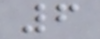6
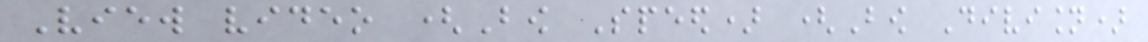View video (Bow Speed) (Bow Division)
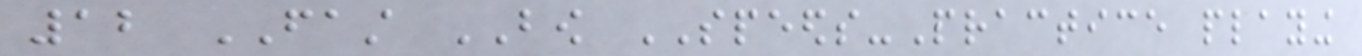12 FAST BOW SPEEDS-Practice playing
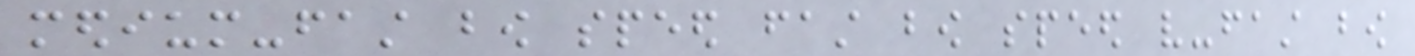medium-fast bow speed fast bow speed very-fast bow
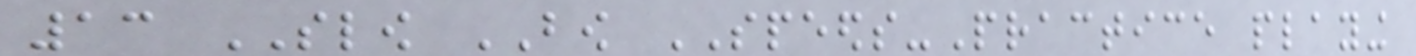13 SLOW BOW SPEEDS-Practice playing
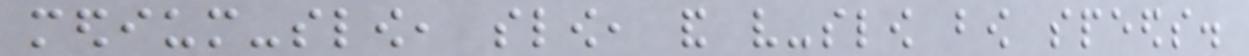medium-slow, slow, and very-slow bow speeds.
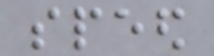speed
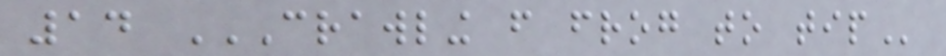14 CRAWLING FROM FROG TO TIP
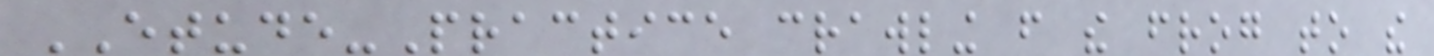ETUDE-Practice crawling from the frog to the
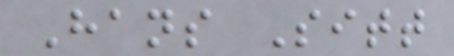Hans Sitt
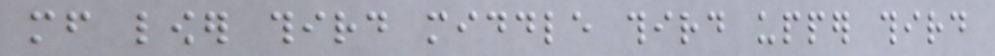mf lower third middle third upper third
